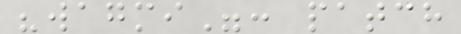"wagmi": patch
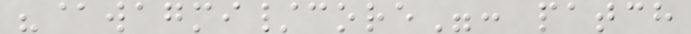"@wagmi/core": patch
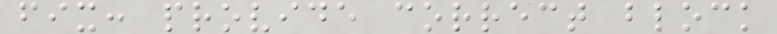fix: provide correct block
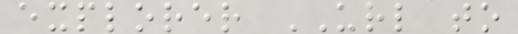explorer URL to
